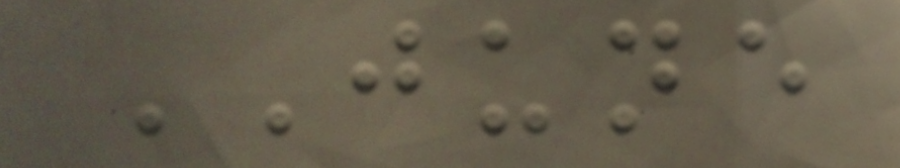JUNE
